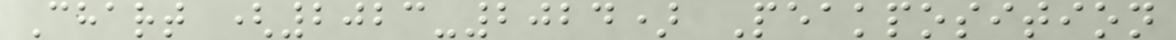Chart (2023-2024) Peakposition
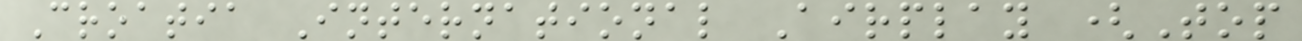Croatia International Airplay (Top
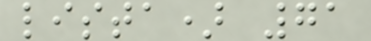lista) 71
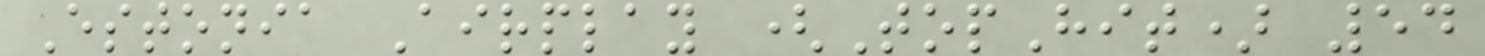Estonia Airplay (TopHit) 54
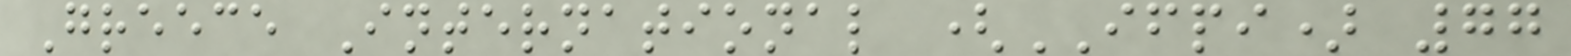Greece International (IFPI) 77
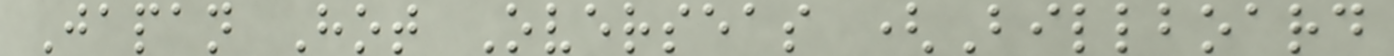Japan Hot Overseas (Billboard
